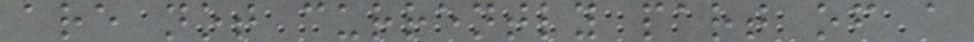are not currently part of a
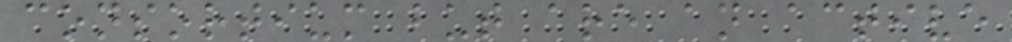consortium but are an active
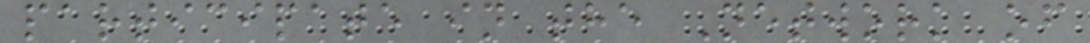participate in the Network of
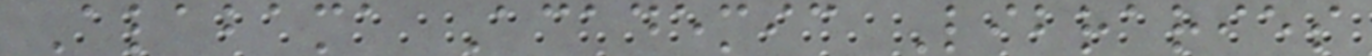Alabama Academic Libraries
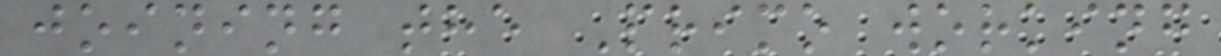joining the Primo working
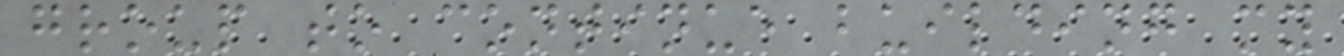group to continue building my
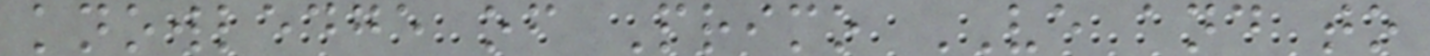knowledge of Primo VE and to
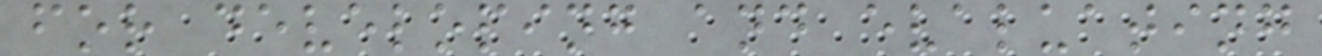for developing and evaluating
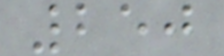250
